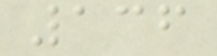136
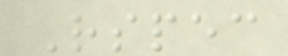Rspec
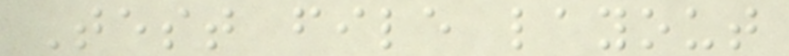Test file layout
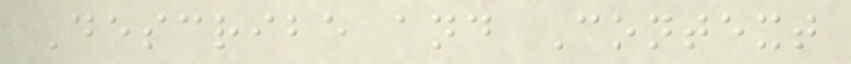Describe and Context
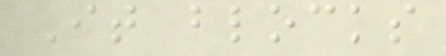It blocks
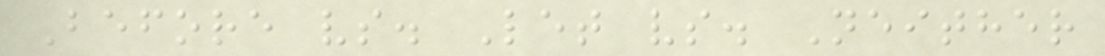Before vs. Let vs. Neither
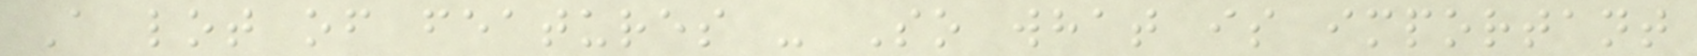A lot of features - So what is important
